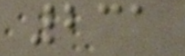231
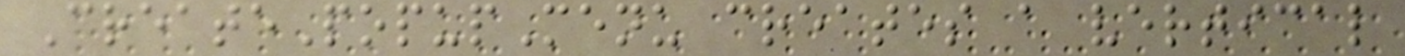CreatePopupMenu creates a vertical
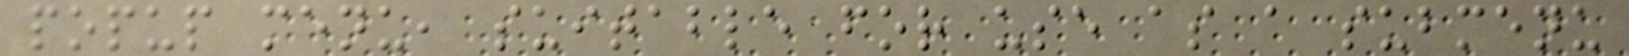popup menu, suitable for use as a submenu
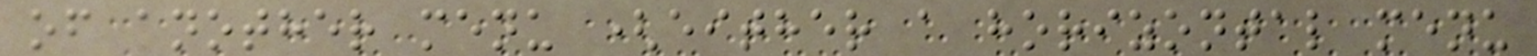of another menu (either a horizontal menu
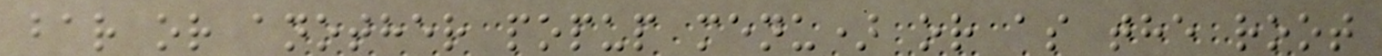bar or another popup menu) or as the root
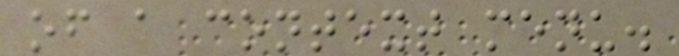of a context menu.
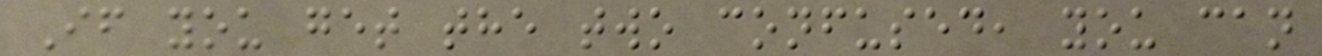If you get the two confused, you can
